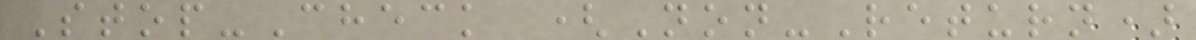Stop-Check (Non-Return)
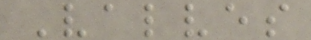Valves
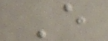E
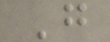G
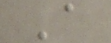A
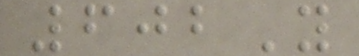602Y
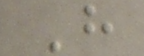H
